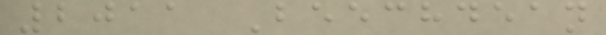2011 Beechdean
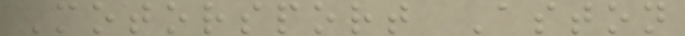Motorsport Aston
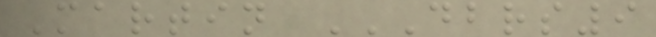Martin DBRS9
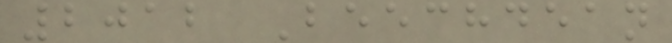2012 Beechdean
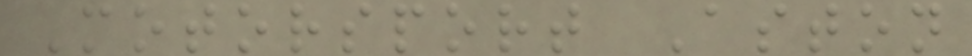Motorsport Aston
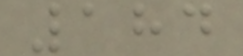184
